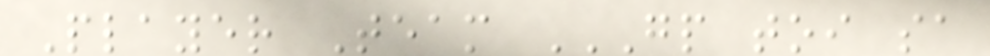Player Team GP TOI SA
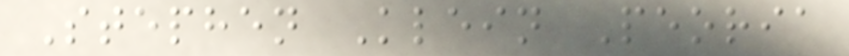Stephen Klein Peoria
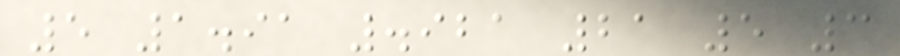5 1.91 .921 21 5 3
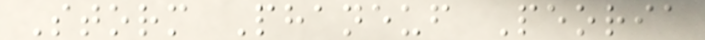Storm Phaneuf Peoria
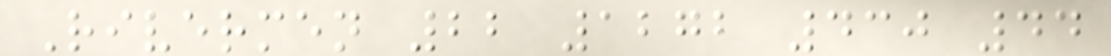Rivermen 22 1272 430 44
